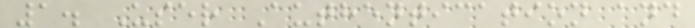1. User Authentication and
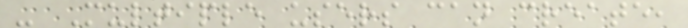- Multiple users can create,
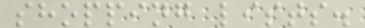shopping lists.
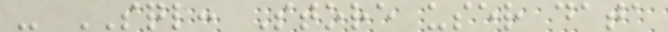- SQL: Store user data
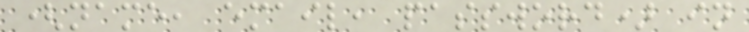(name, email, password) in
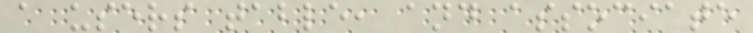a users table, and associate
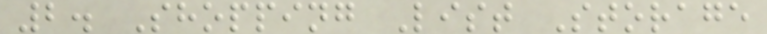2. Shopping List Storage
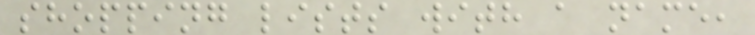shopping lists with a name,
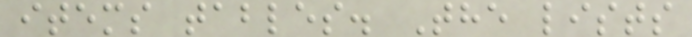items tables. The lists
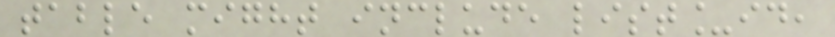table might include list_id,
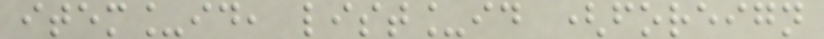item_id, list_id (foreign
